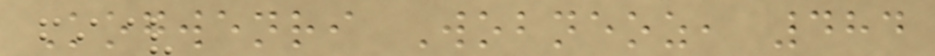Kogwenri Wobneoz, 484
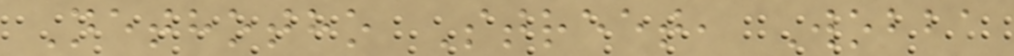Nethotho Street, Wobba
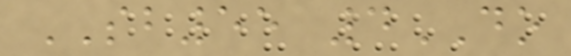SB55 4DO
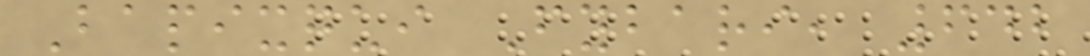Bapixqui Fybari, 642
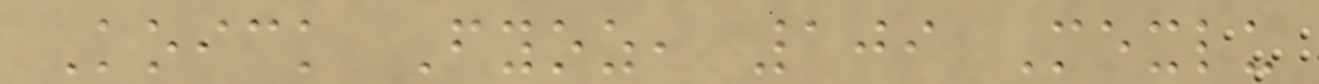Koick Fyoz, 109 Mexlu
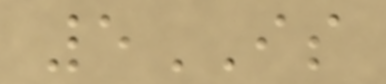5IS
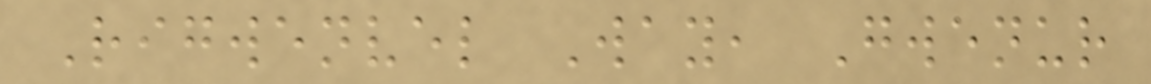Rigwenvel Way, Gwenur
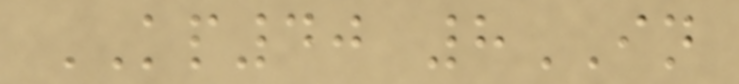KP40 8IN
